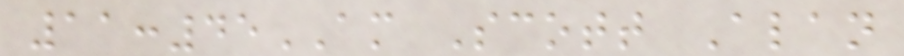11:45AM Scott Alan
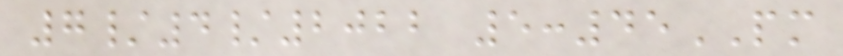7/4/2022 5:45PM
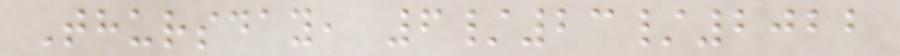Thursday, 6/23/2022
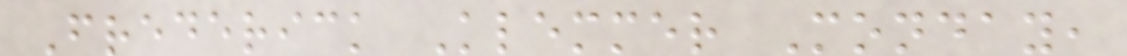Frederick Klemmer Monday,
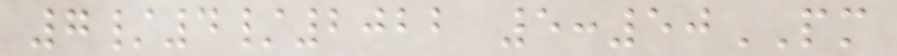7/4/2022 5:50PM
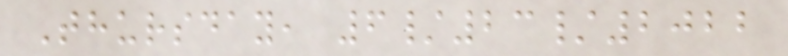Thursday, 6/23/2022
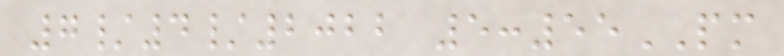7/4/2022 5:55PM
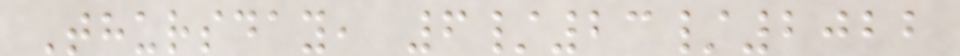Thursday, 6/23/2022
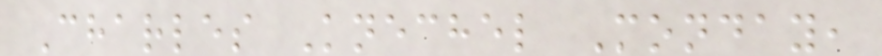Charles Knechel Monday,
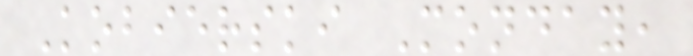Kobierski Monday,
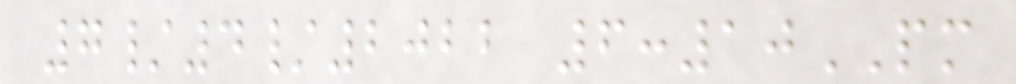7/4/2022 6:10PM
